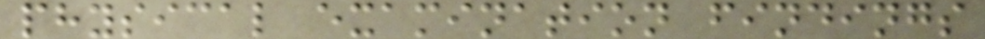physical examination findings
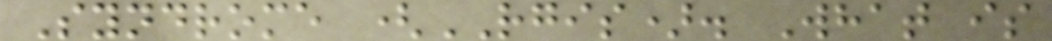Syndrome (RGIS). What is
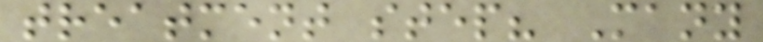treatment step? Many
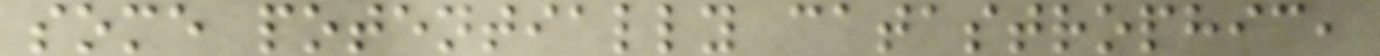some potentially catastrophic,
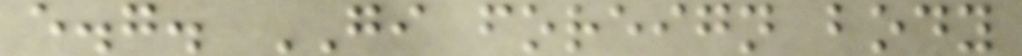e.g. GI foreign body
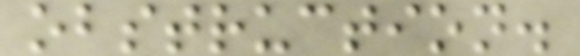obstruction.
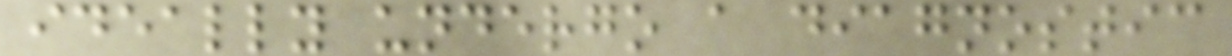ideally undergo a diagnostic
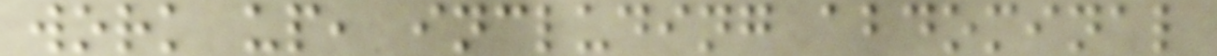work up, including abdominal
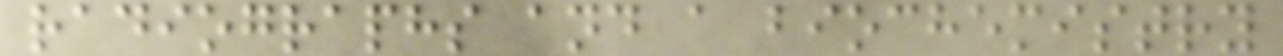radiographs and a biochemistry
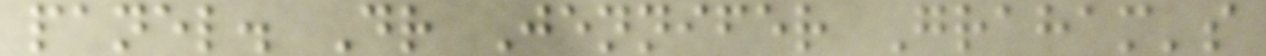panel. Dr Jennifer Graham's
